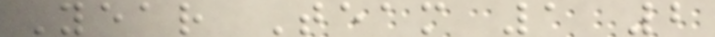Year Team 1 2
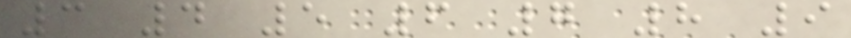3 4 5 6 7 8 9
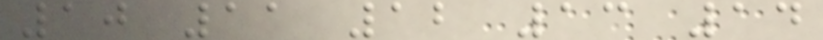10 11 12 13 14
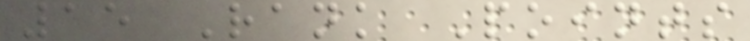15 Rank Points
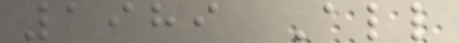1989 All
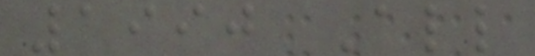1990 All
